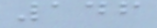146
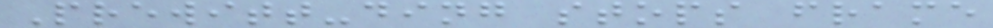Prewitt-ding stops frame
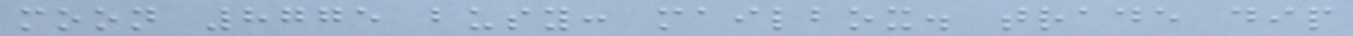moon 8775 busy: mailbox. trade dip
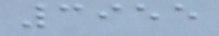3955
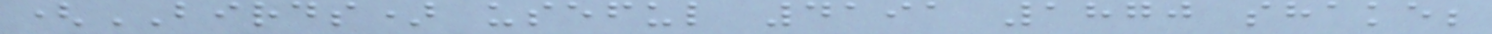(BIRDS) useful 4191 1870 shake;
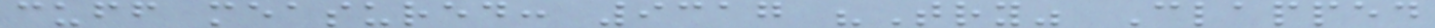cuff measured: 9317 "Try" Clapped
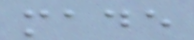made
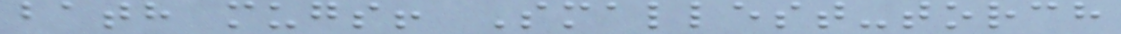bath mugs! Smallest-torch
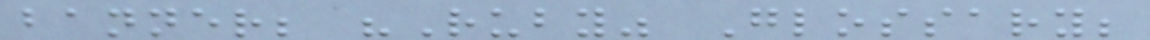banner; "Ruby" Glossary;
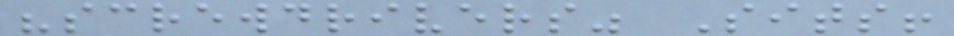"screwdrivers" Sits!
